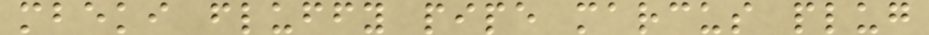mbeki fluffy pipe marcus plug
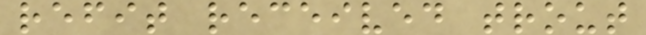refit received trout
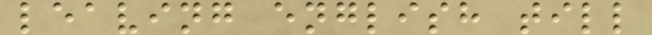leaving english till
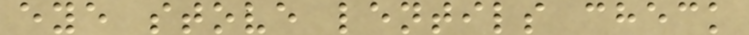eye stove lentils check
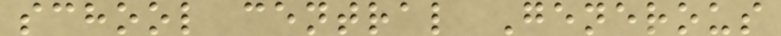school central Generous
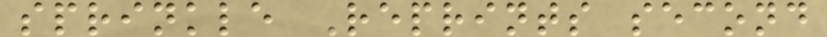sprinkle Reprints second
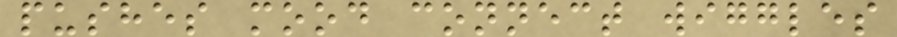pushes mood connect wiggles
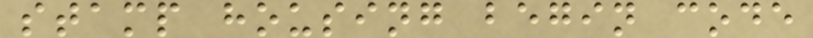stamp housing begin code
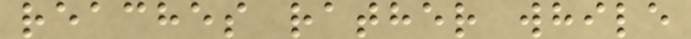reaches rather while
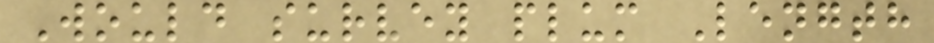Would survey plum Length
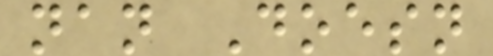nan Doesn
